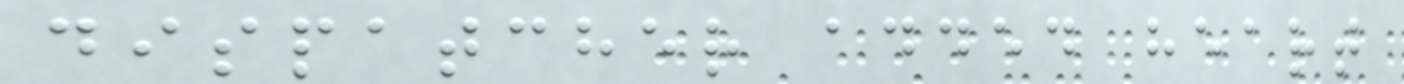dispatcher added heart
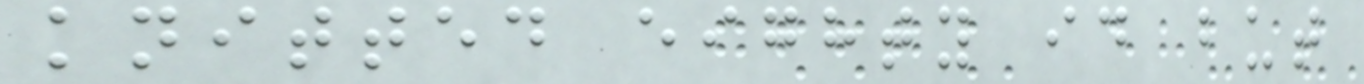knitted eighty id but
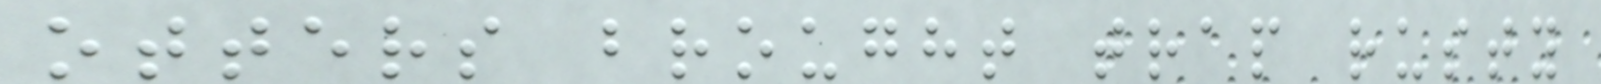otters brought trap rusty
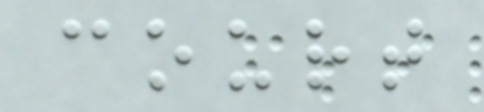court
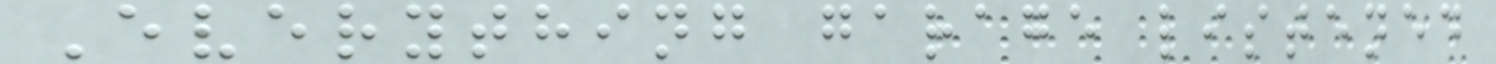Everything garage listened
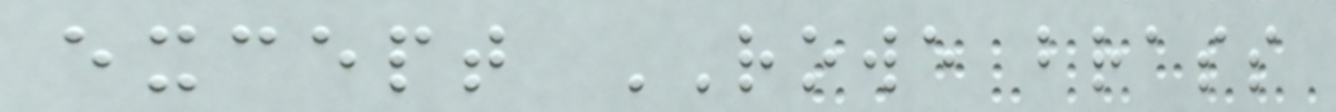except ROWE brass
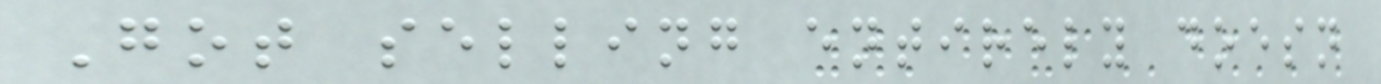Got selling entirely doesn
